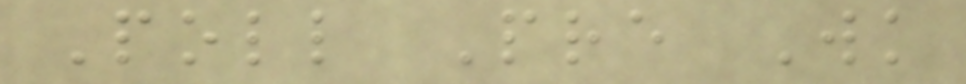Poll Pre Wk
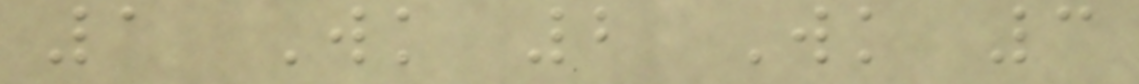1 Wk 2 Wk 3
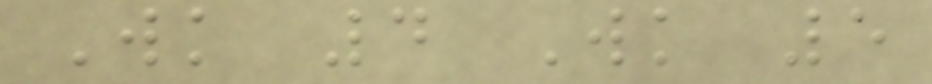Wk 4 Wk 5
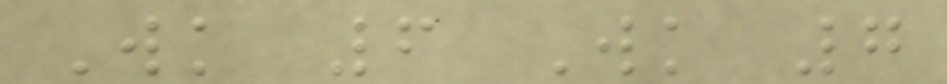Wk 6 Wk 7
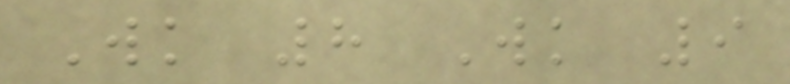Wk 8 Wk 9
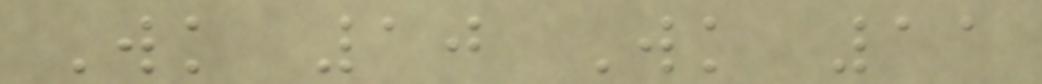Wk 10 Wk 11
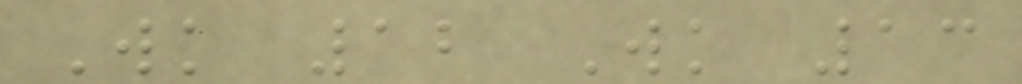Wk 12 Wk 13
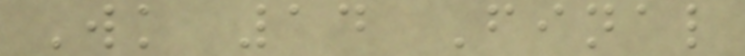Wk 14 Final
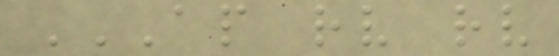AP RV RV
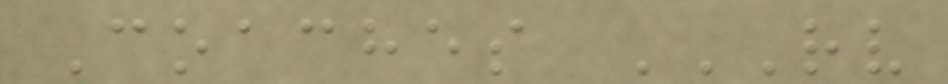Coaches RV
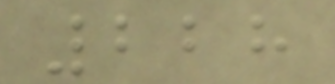228
